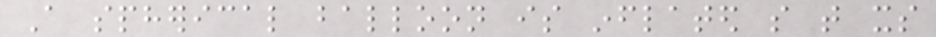A spherical balloon is inflated so that its
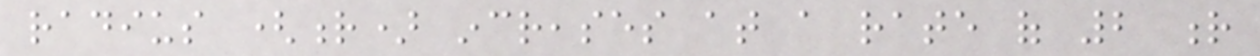radius (r) increases at a rate of 2 r
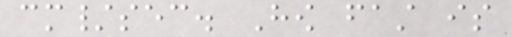cm/sec. How fast is
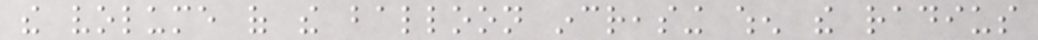the volume of the balloon increasing when the radius
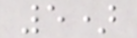5)
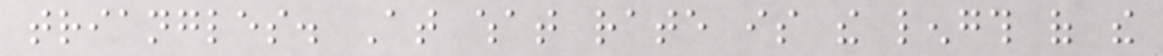triangles. At what rate is the length of the
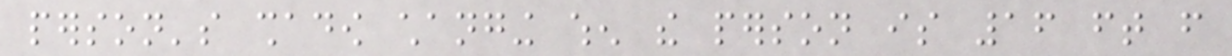person's shadow changing when the person is 16 ft from
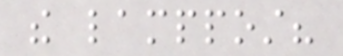the lamppost?
